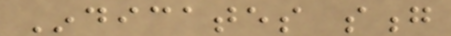Indicates song
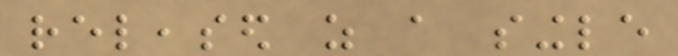released as a single
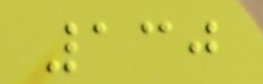130
